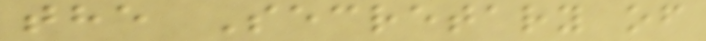the Secretary of
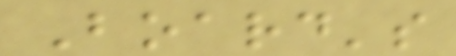Board's
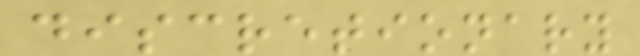discretionary
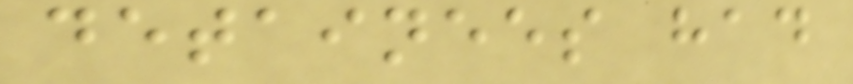detainees had
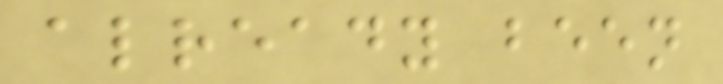already been
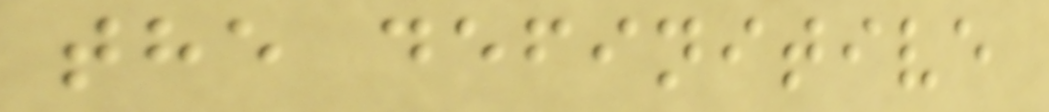the definitive
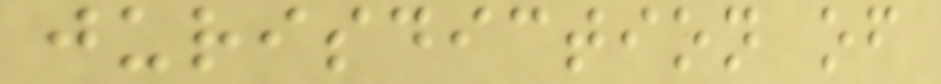jurisdiction of
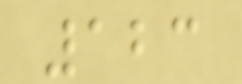123
